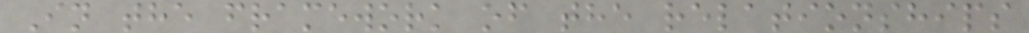In the framework of the relationships
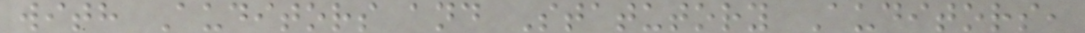with Auditors and Statutory Auditors,
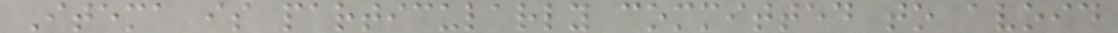Itema is particularly committed to avoid
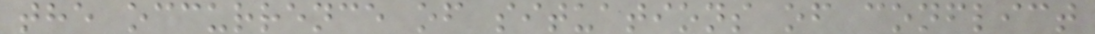the occurrence of situations of conflict
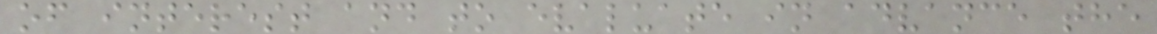of interest and to evaluate in advance the
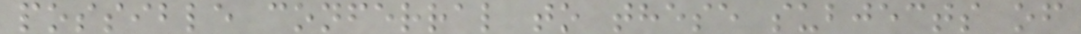possible conferral to these subjects of
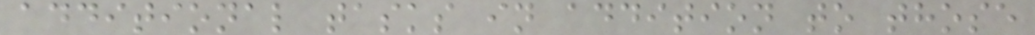additional tasks in addition to those
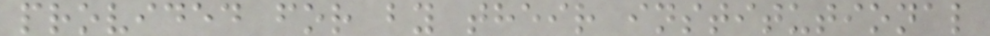provided for by their institutional
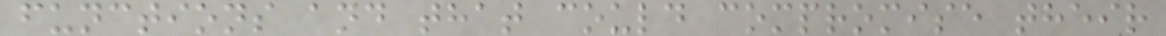functions and that could compromise their
